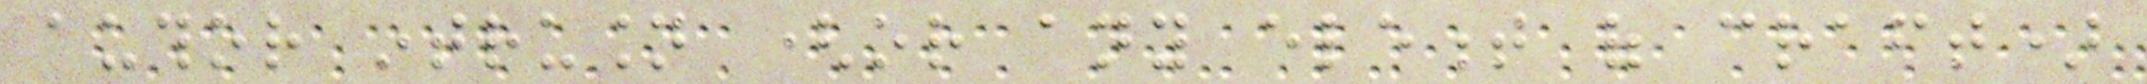author intrusion (or any element of craft)
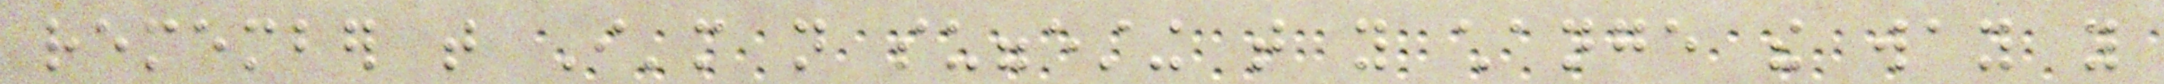remember that I'm not suggesting that you change the way you
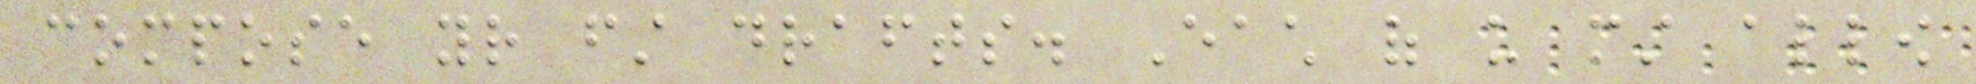compose your first drafts. Each of us must allow
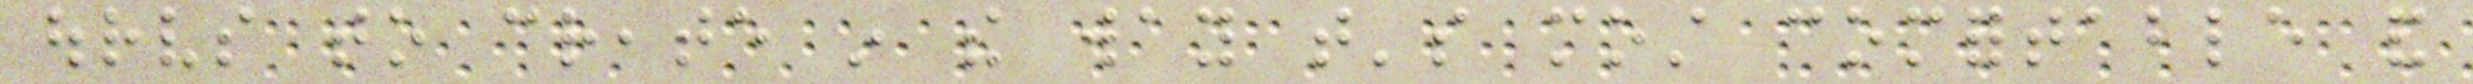ourselves to create in the way that's most comfortable and
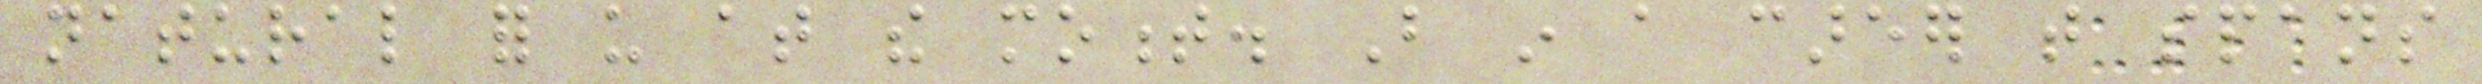natural for us at the moment. But in a career that spans
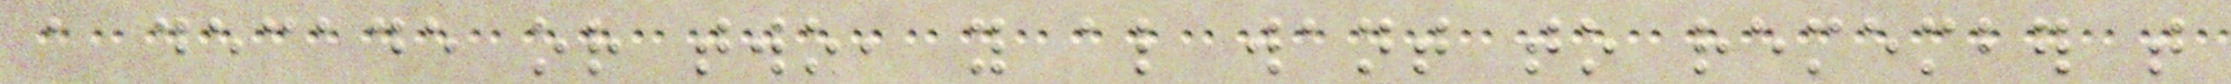a decade or two, you also want to remember that
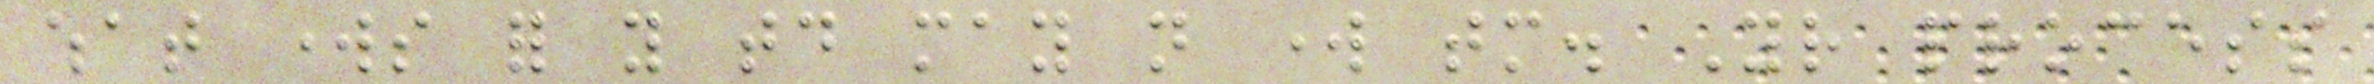what works for you today may not work tomorrow. Your process
